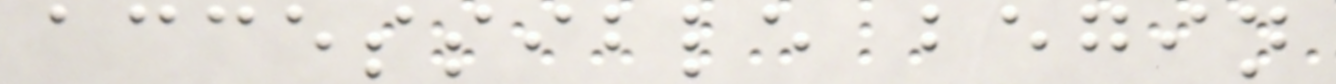accessible begin
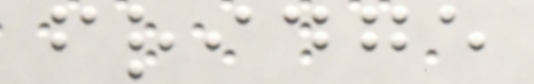fridge
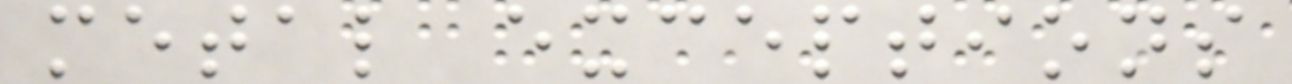metal exceptions
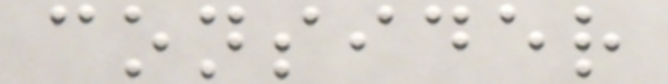consider
